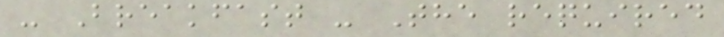- Breakfast - The required
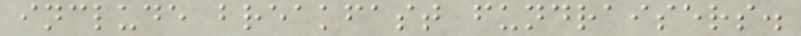include breakfast fundraisers.
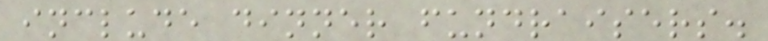include dinner fundraisers.
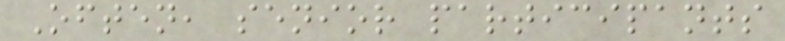Often, senior participants
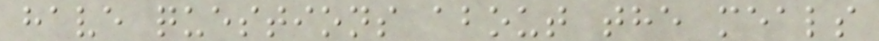have questions about the meals
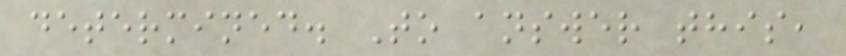determined. To answer this,
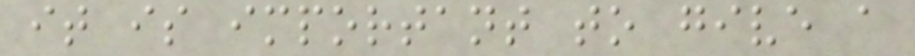it is important to give a
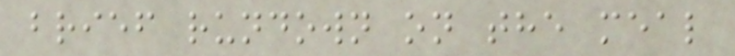brief rundown on the meal
